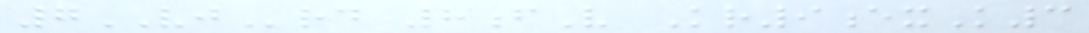7VJrd 8fV Kr9exK3
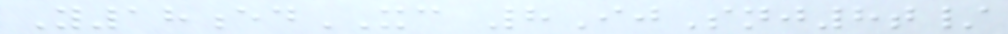Y18edXC 8IjSnj8t/
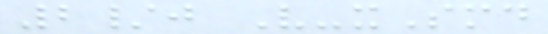2/j V-xSmd
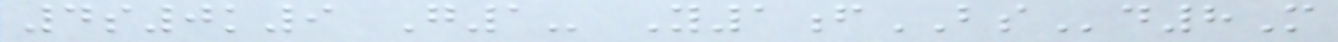4s0k9 G1- Y1fBSd8M
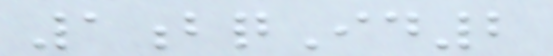1bqId2
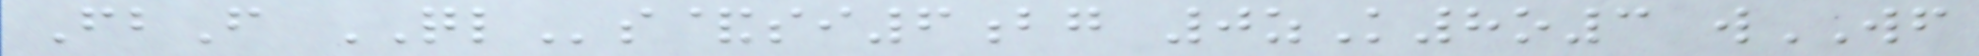FbF QLs&si6bg 0zK8o3 wWF
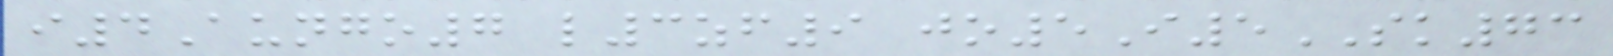i4Aungo7 l3zf9 jo5I5SK73
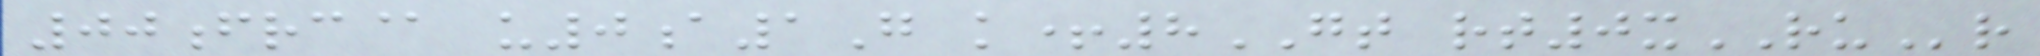00frc@ u0a1G k+8GT rt0xRUr
